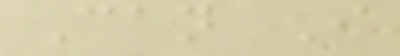Can I
